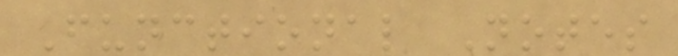Functional Notes
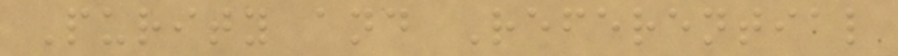Purity and Referential
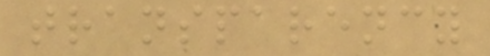transparency
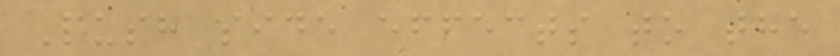Push side effects to the
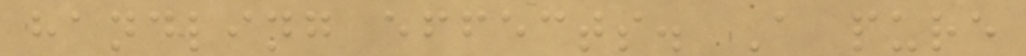handling effects. A pure
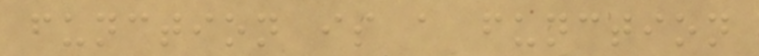function is a function
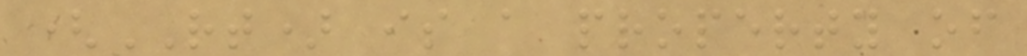(RT) is a property of
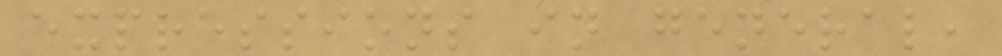expressions in general,
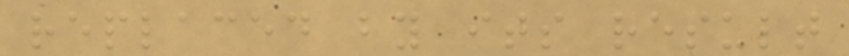replaced by its result
